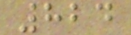824
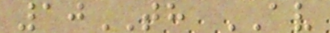10TH AV
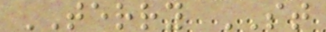TERRY ST
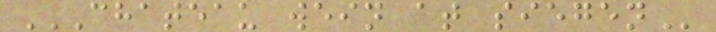CHATEAU WEIN AT SIEGEN
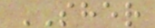SHER
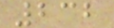232
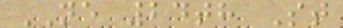NE 24th St
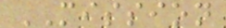MISSION
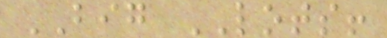BIG LOTS!
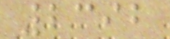2392
